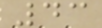43
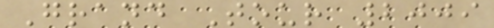Grand Tour 2009
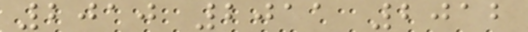2010 2011 2012
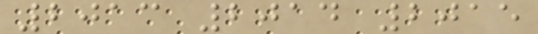2013 2014 2015
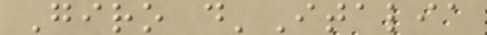Giro d'Italia
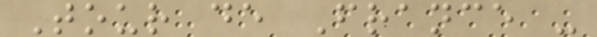Tour de France -
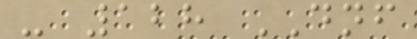- 128 DNF
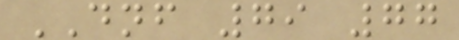DNF 79 77
